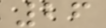26
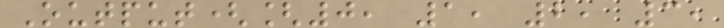Output([0, 1, 2, 3,
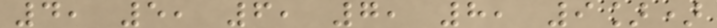4, 5, 6, 7, 8, 9])
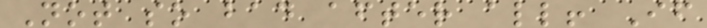Not so bad after all! If
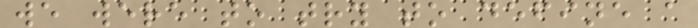we were to try to define a
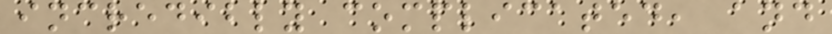incredibly complicated, and
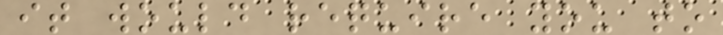it would require you to
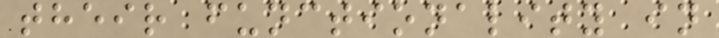their functionality in
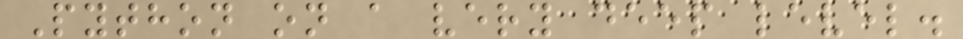Python on a very deep level.
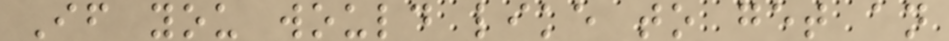If you would like to get an
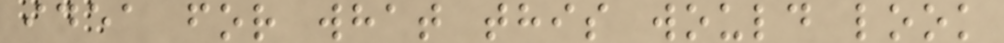idea for what this would look
